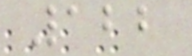122
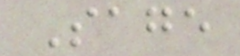Sage
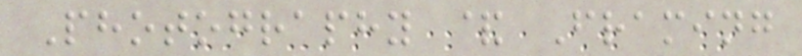Photography & Framing
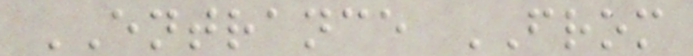ENTRANCE FROM
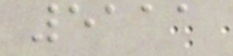5111
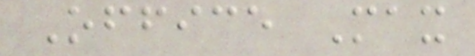Office Max
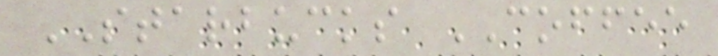STARBUCKS COFFEE
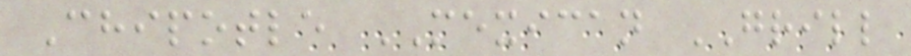Chipotle MEXICAN GRILL
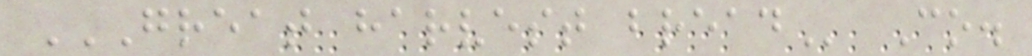GREAT HARVEST BREAD Co.
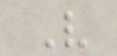V
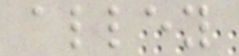alley
